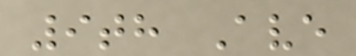9th Ave
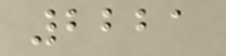2221
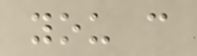you c
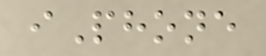iPhone
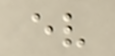ev
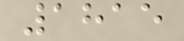1815
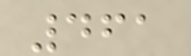461
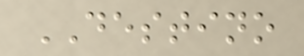DESTINO
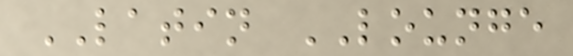LATIN LOUNGE
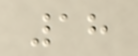18
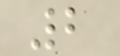2
